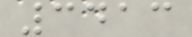3413
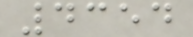4354
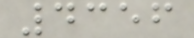4356
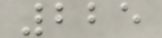225
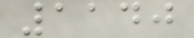1140
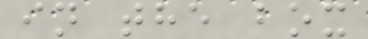in the box
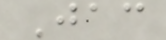Jac
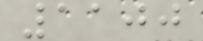1100
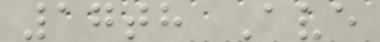17th Ave
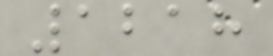1218
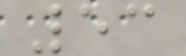53
